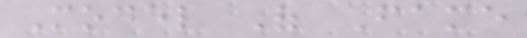Model Of Fame
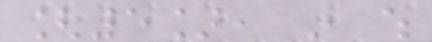[5], in which
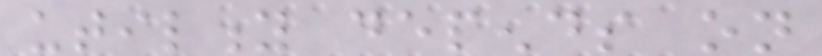utility depends on
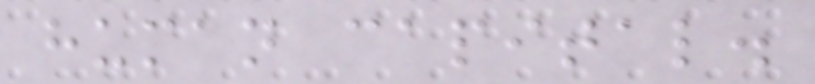human capital.
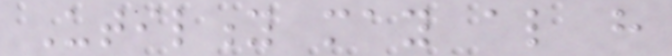Utility may also have
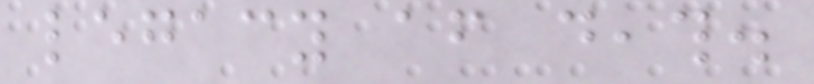legacy after death.
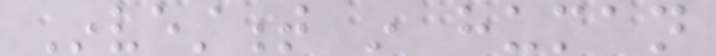Investment in human
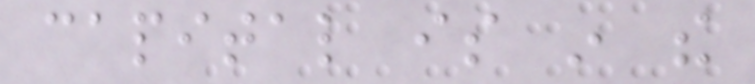capital is in the
